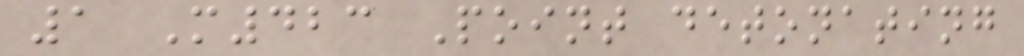1 M423 Point detonating
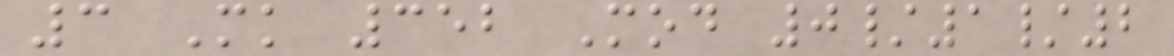3 Mk 352 Mod 0/1/2
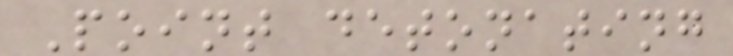Point detonating
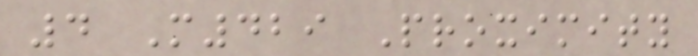4 M429 Proximity
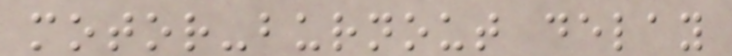motor-burnout delay
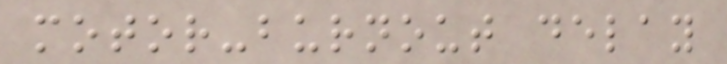motor-burnout delay
